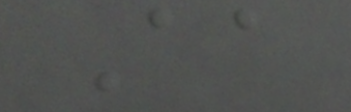Aa
